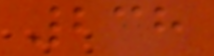238
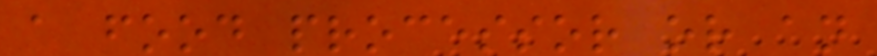a food processor or an
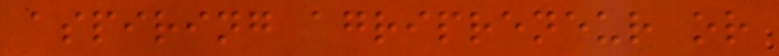aspiring agripreneur or
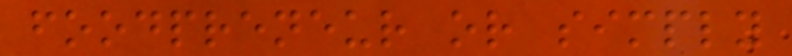foodpreneur or simply
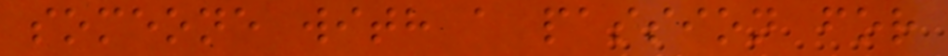someone with a passion for
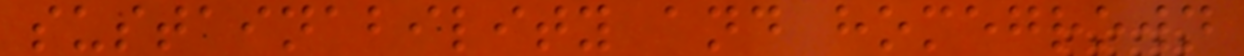sustainability and homegrown
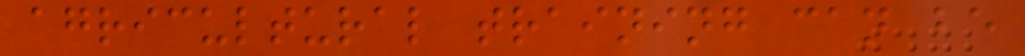agricultural training can be
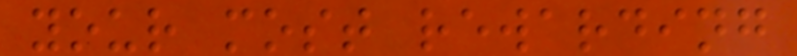your most rewarding
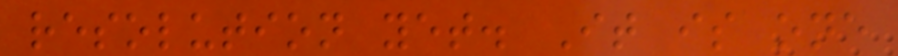resolution yet. It is one
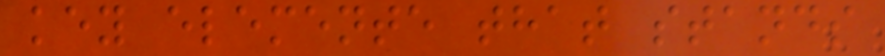key elemente that stands
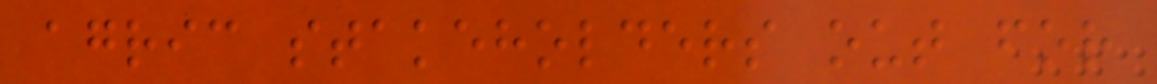agric stakeholders out for
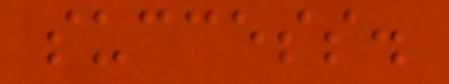success.
